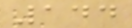144
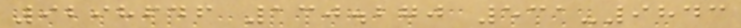9298646 130.270 531-9843
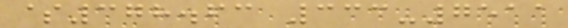$378.63 333-7511
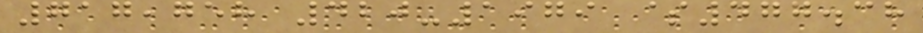717,758 420-1979 $477.38
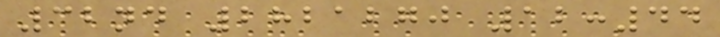32nd 2821270 12:44
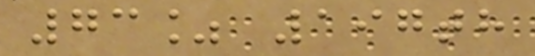73% 197th
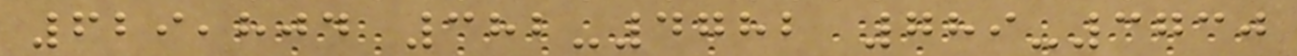629,804 382-4782 789-3730
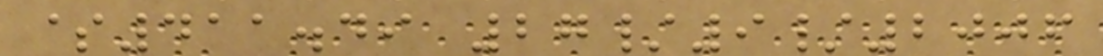$411.49 27/9/2006
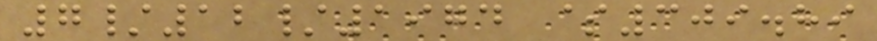7/12/1974 $309.89
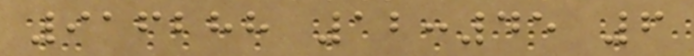916288 12:45 6
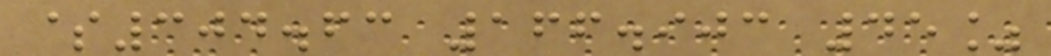$304.63 166.903 45%
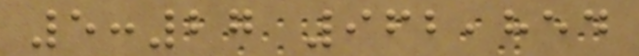5:27 962,854
